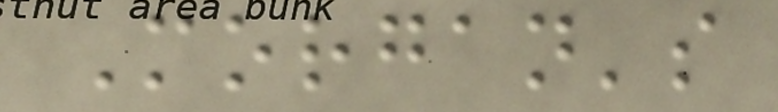Morgan's
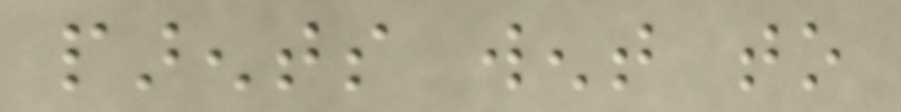parents went to
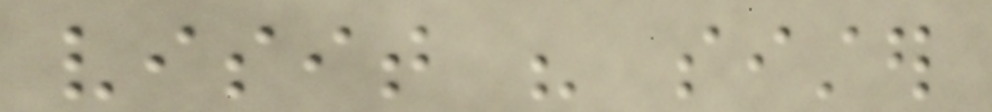visit his sister
